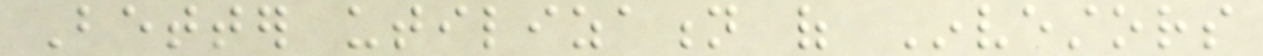Better utilization of Investors
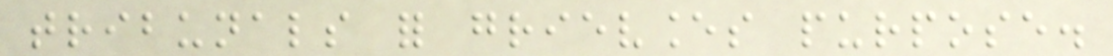tribunals for grievances purpose.
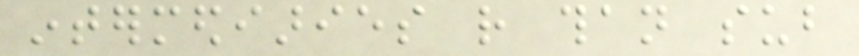intermediaries rather than sub
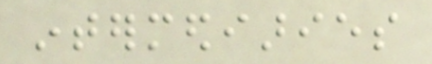intermediaries
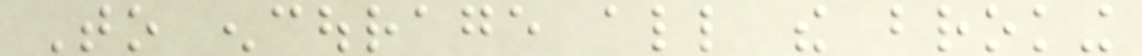To encourage all the broking
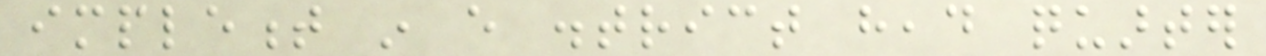implement in every district head quarter
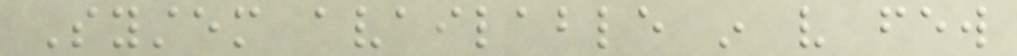System available in very few
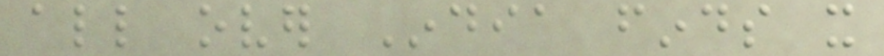all over India finds it
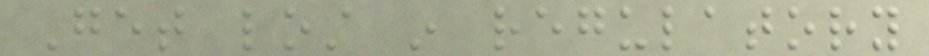Get lost in regulatory
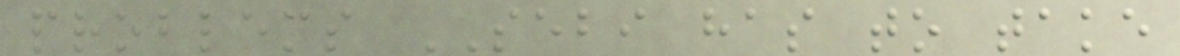problems SEBI has to take
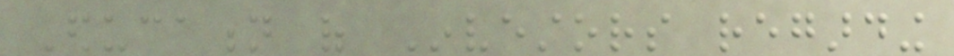Education of Investors regarding
